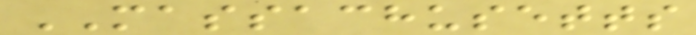MASSACHUSETTS
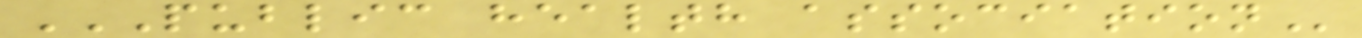PUBLIC HEALTH ASSOCIATION
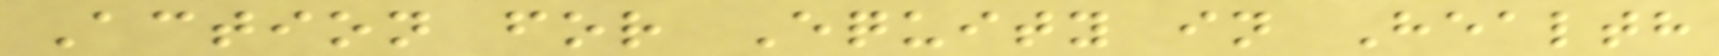Action for Equity in Health
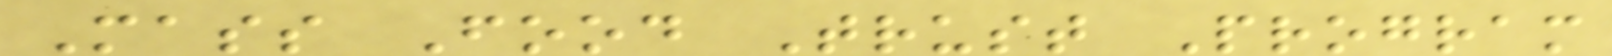Mass Food Trust Program
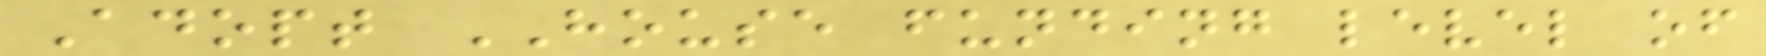Adopt HOUSE funding level of
